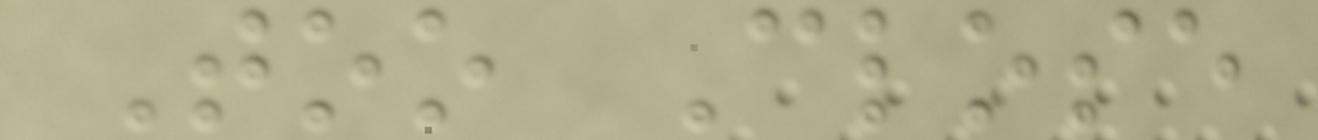Too Close
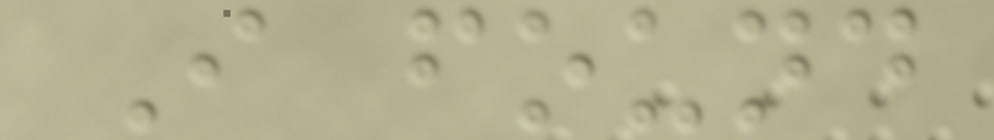I found
